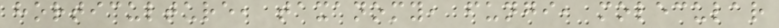horticulture, taxanomy, fungi, molecular
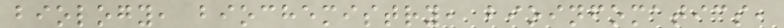biology, biochemistry, bioinfomatics,
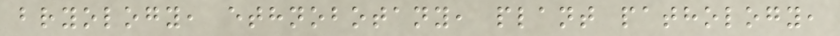bryology, ethnobotany, plant pathology,
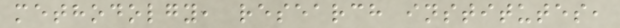methodolgy, research institutes,
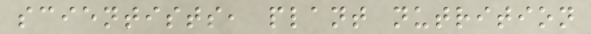scientists, plant nutrition
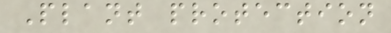Plant protection
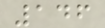146
